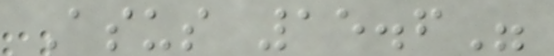Asus 15.6"
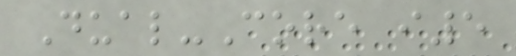Dual-Core i5
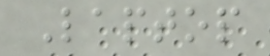Laptop
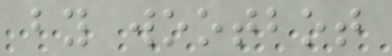by wootbot
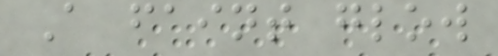A faint glow
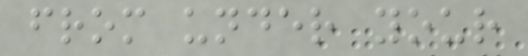from under your
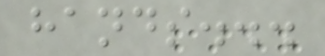hands...
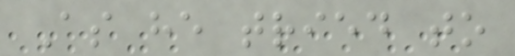As he tried to
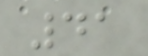41
